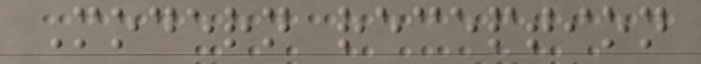Modern reception
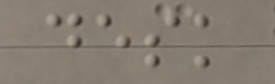desk
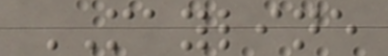MAYLINE
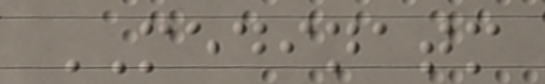MEDINATM
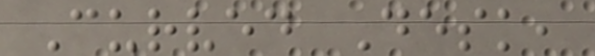Curved Desk,
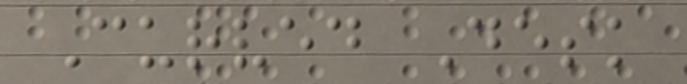Curved Desk
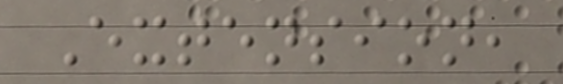Extension,
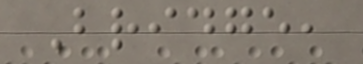Bridge,
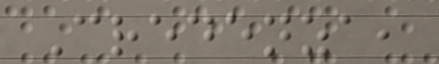Credenza,
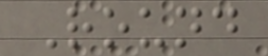Round
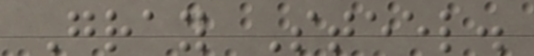Gray Steel.
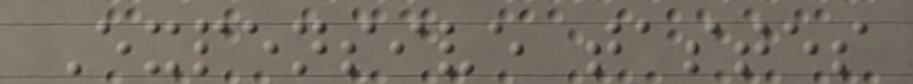Expensive tastes
